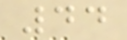44
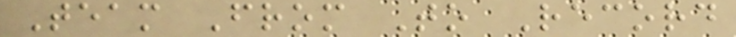Team From To Record
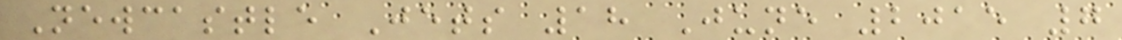Newcastle Jets 18 June 2015 7
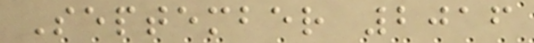September 2016
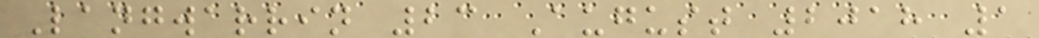Langwarrin 23 August 2018 1
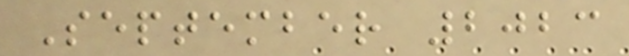September 2023
